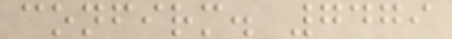confirm. 7479
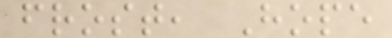frost, Hope
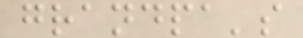grandpa's
